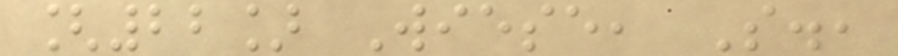[22] Wiese, S.,
